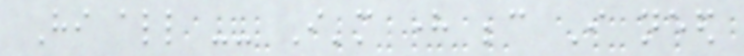Hi all -- I'm here because I need
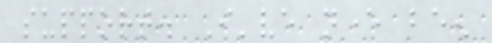support. I've never been
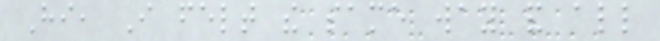Hi, I felt the same way and all
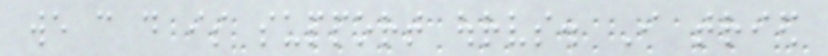we can do is support ourselves. I tried
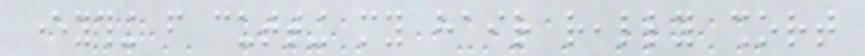everything from cutting my hair really short
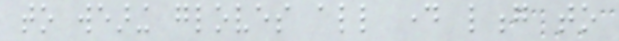to wearing gloves all day long to
